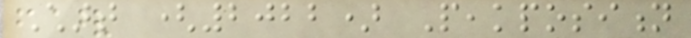Chart (2022) Peakposition
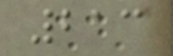213
